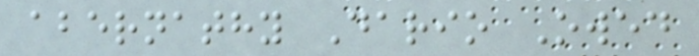abernathy Dario Owed
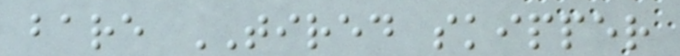bare TIRED skipper
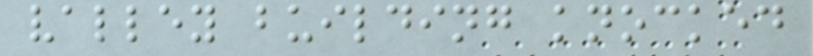valley building knocked
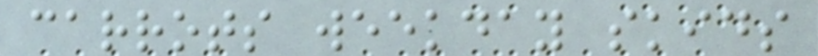carrots weekday skids
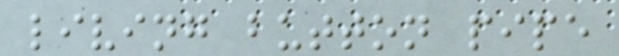living button pipe
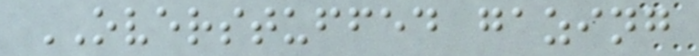OVERSTUFFED gazing
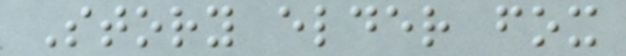Story elder fox
